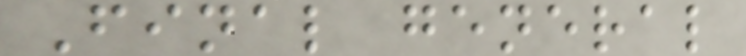Final general
